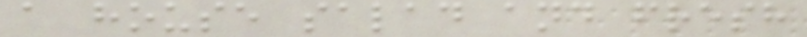a house salad and fresh
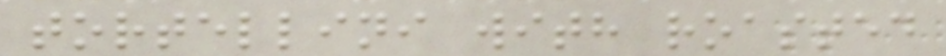tortellini with roasted
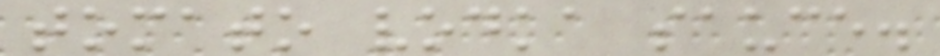tomato vodka sauce.
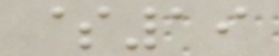$19
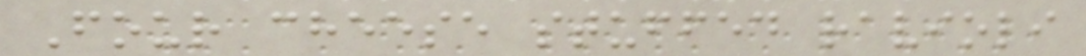Four cheese stuffed ravioli
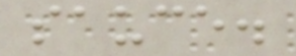sauce.
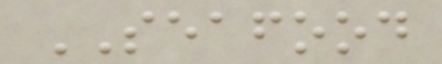SEAFOOD
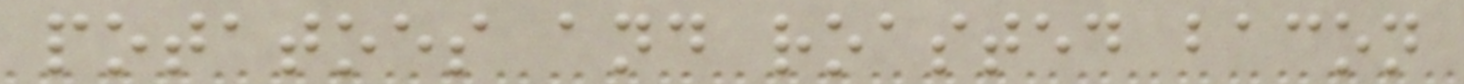potatoes and roasted bacon
